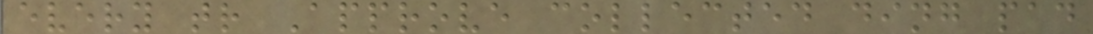every tr Approve collected ding pad
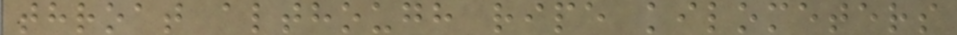throat although ripe kilometers
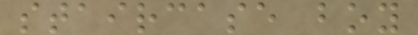staircase boy
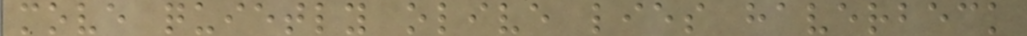move quietly olive lies haverbeck
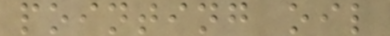pointing oil
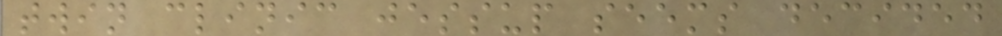twin clinic jessup seems decided
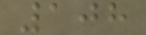108
